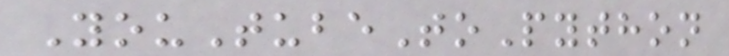YouTubeToPython
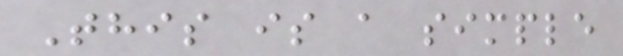This is a simple
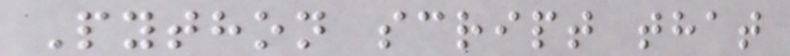Python script that
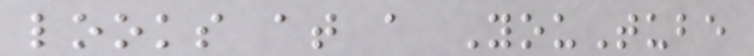looks at a YouTube
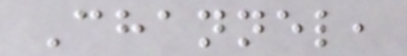Channel,
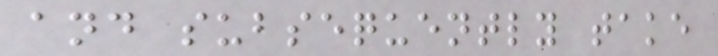and subsequently take
